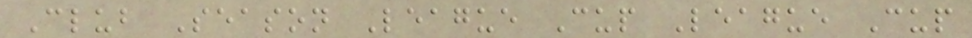Club Season League Cup League Cup
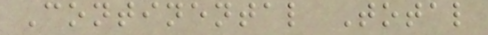Continental Total
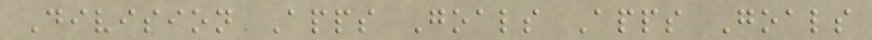Division Apps Goals Apps Goals
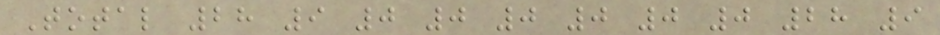Total 28 9 0 0 0 0 0 0 28 9
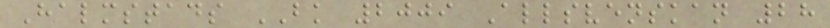Halmstads BK 2009 Allsvenskan 28
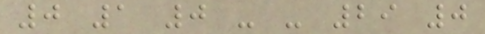0 1 0 - - 29 0
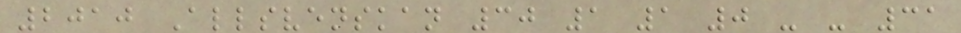2010 Allsvenskan 30 1 1 0 - - 31
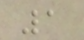1
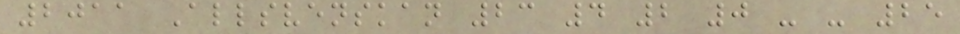2011 Allsvenskan 23 4 2 0 - - 25
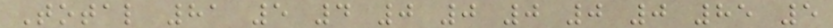Total 81 5 4 0 0 0 0 0 85 5
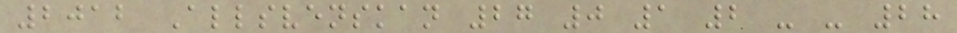2012 Allsvenskan 27 0 1 2 - - 28
